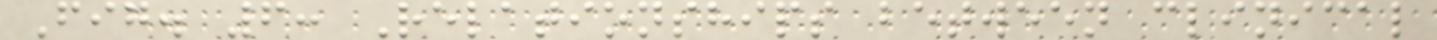Fig. 6: Relationships between clinical
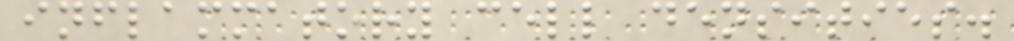inflammatory cell densities.
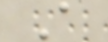A
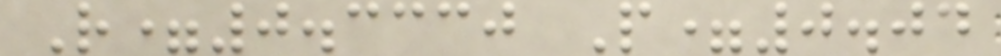R=0.3330 P=0.04
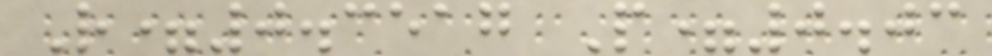R=0.3517 P=0.03
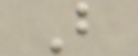B
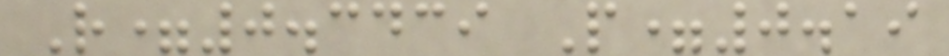R=0.3439 P=0.19
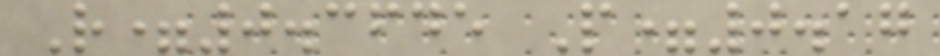R=0.3645 P=0.17
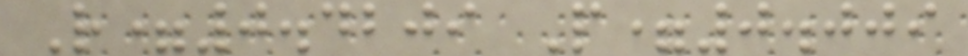R=0.4209 P=0.009
